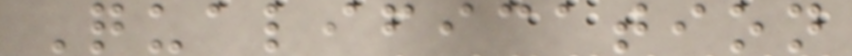Qualification
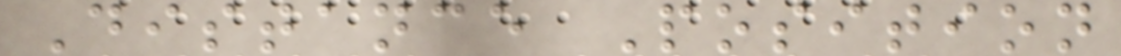Distance Position
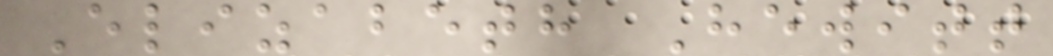Elizabeth Hewitt
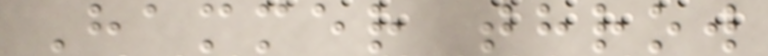Hammer throw
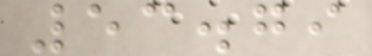53.79
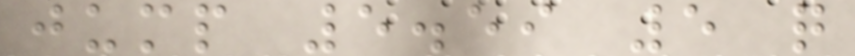jump 5.59 5 q
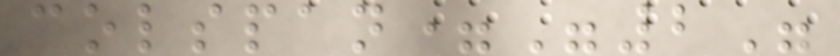colspan="2"
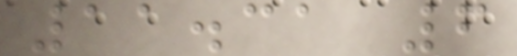11.31 6
